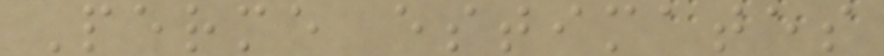Perme estimates
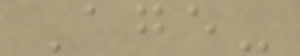Age-
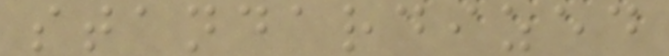standardized
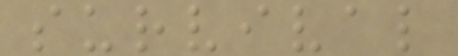survival
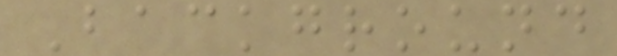Background
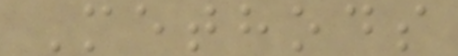Methods
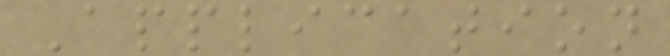Application
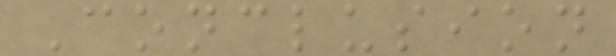Conclusion
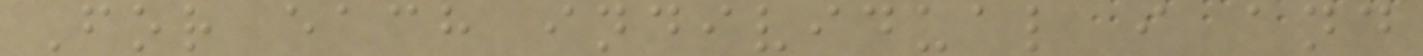For each individual i and
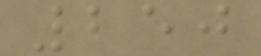250
